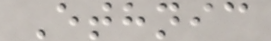Ethnic
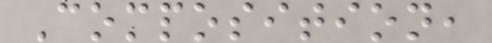Composition,
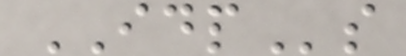IDPs
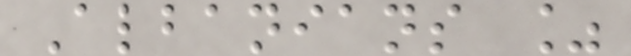Albanians %
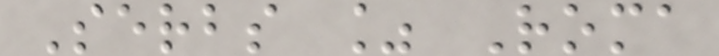Serbs % Roma
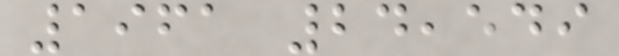1961 24,549
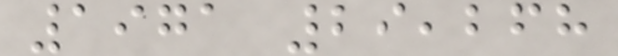1971 29,268
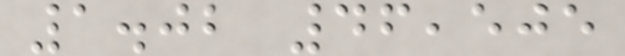1.02 46,505
